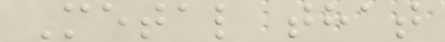Metal that
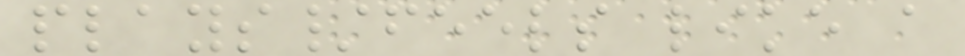plays/feels like a
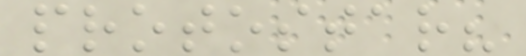protostar?
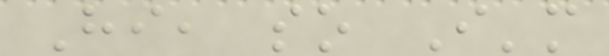Hi, so I'm
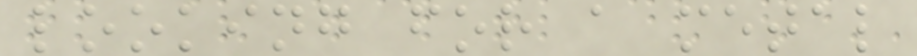looking for a metal
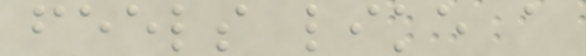feels like a
